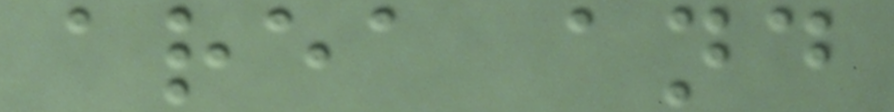area and
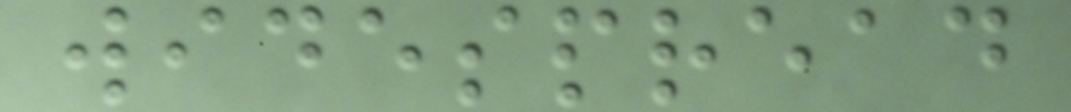widespread
